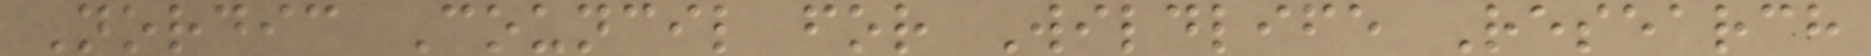Nordic Council for Wildlife Research
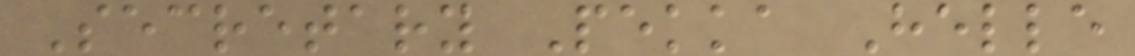Secretary Pekka Helle
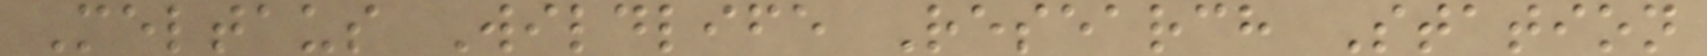Meltaus Wildlife Research Station
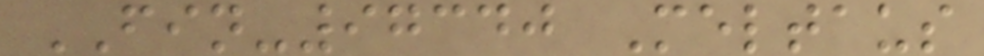FIN-97340 Meltaus
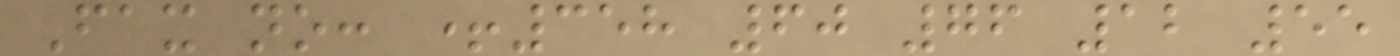Fax no: +358 60 76 12 55
